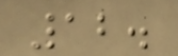12.
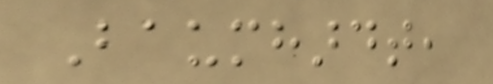Baumhardt,
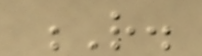R.
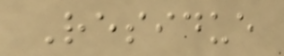Residue
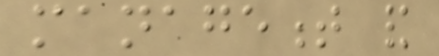management and
